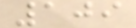109
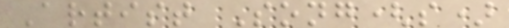Artist Song(s)
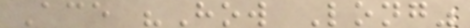Ace "How Long"
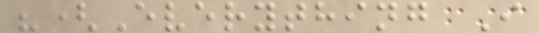"(Everything I
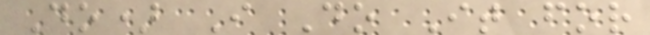Do) I Do It for
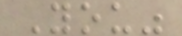You"
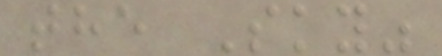the Sky"
